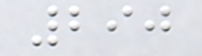290
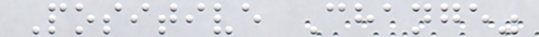Positive Change"
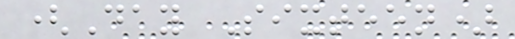(Day Sixteen)
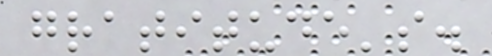gratitude's.
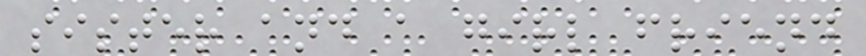sister and a girl friend
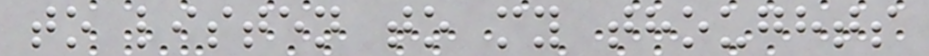to listen to my thoughts
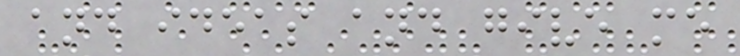and ideas and give me
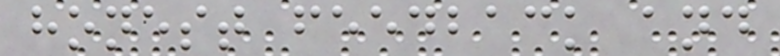honest feedback and
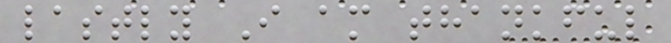lastly I am thankful
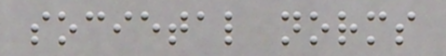societal norms
